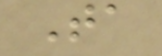Ta
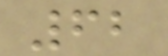62
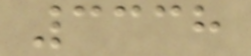3338
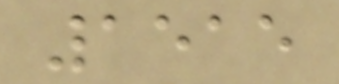1515
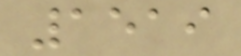1519
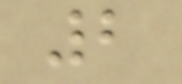2
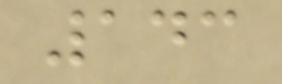143
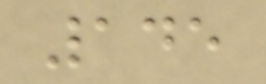145
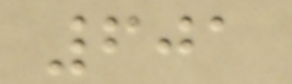601
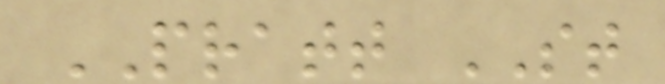PRATT ST
